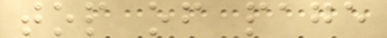top of page
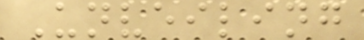Unveiling
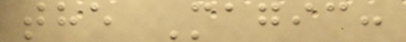the Magic:
